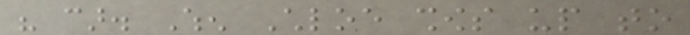his car. When Chloe shows up to
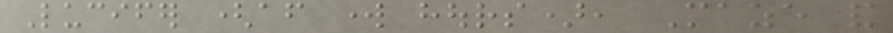Lucifer (after work hours), Maze and
